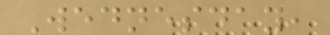Wednesday,
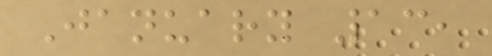January 13,
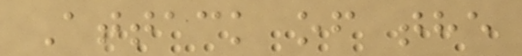Attack of the
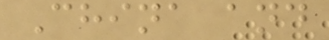China and
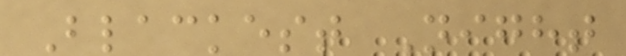Blackest Night
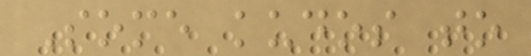Some kudos to
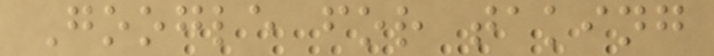Google for taking
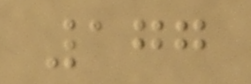177
